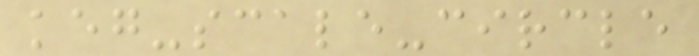keg-scale-circle
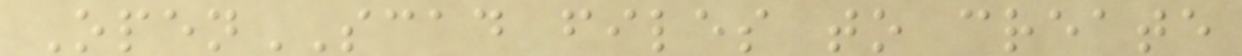OpenSCAD files to create
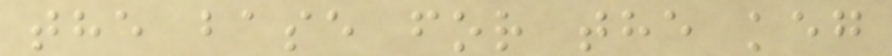the base for the keg
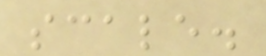scale.
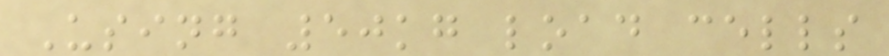Using 50kg load cells
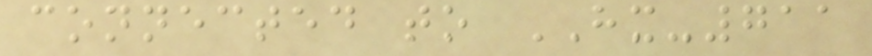connected to HX-711
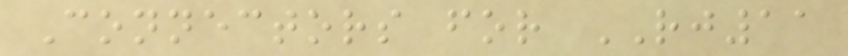Connectors for RJ11
